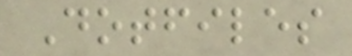Dotfiles
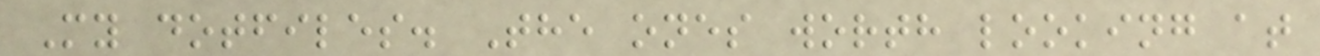My dotfiles. The ones worth looking at
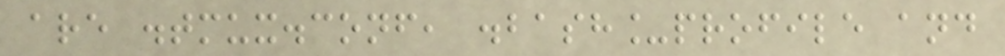are .tmux.conf, .bash_profile and
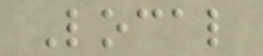Local
